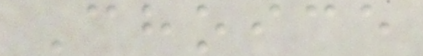Choice
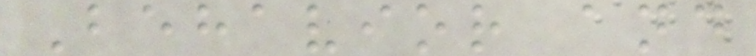Behavior and
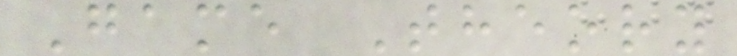Game Theory
